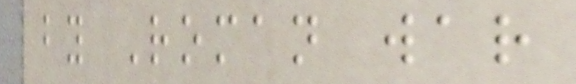by Roman war
